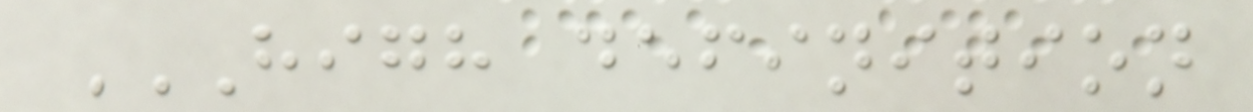HIGH DEFINITION
